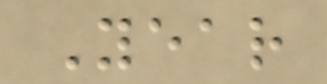Year
